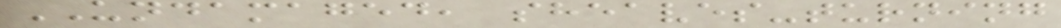UNDAMAGED, sheaves-turning
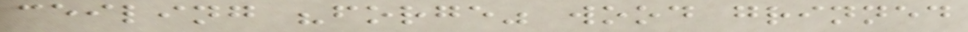ceiling "forge" wood grinned
